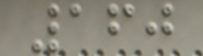160
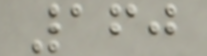160
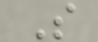S
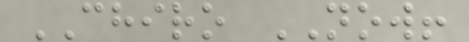CHIRO NOW!
